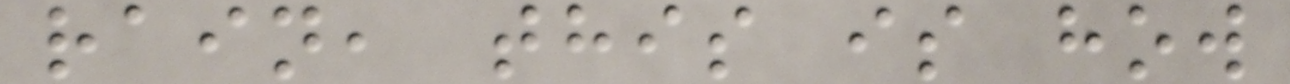rain, this is how
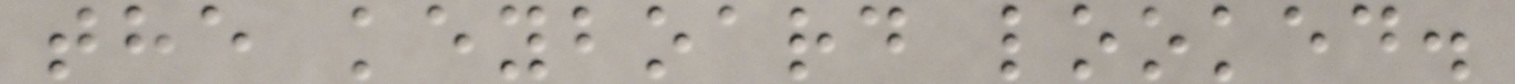the keyboard looked.
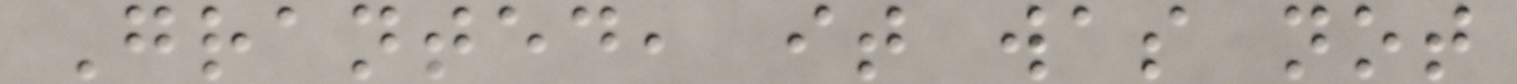Granted, it was not
